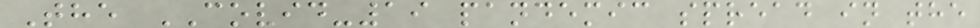The COVID-19 pandemic spread in the
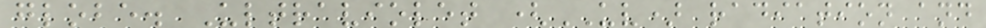globe. Ultraviolet (UV) radiation and
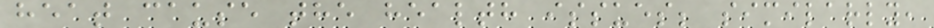heat cause the health issues; similarly,
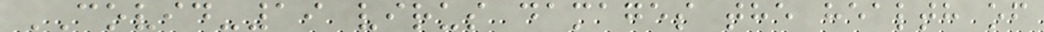COVID-19 virus damages the health of
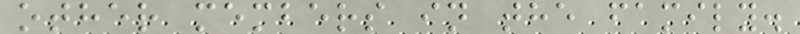other members in the family.
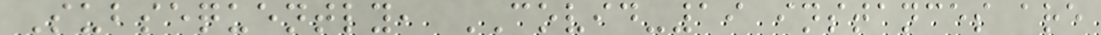Subsequently, COVID-19 instances are
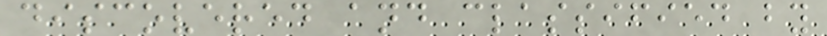discovered and classified by
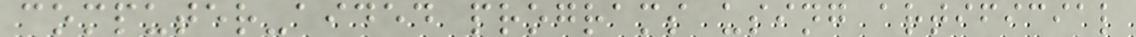computer-aided programs using artificial
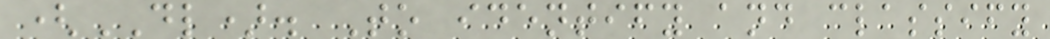(DL). To identify and classify
